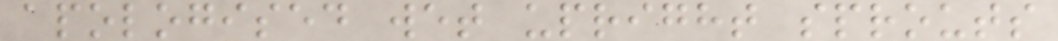apologised wet upright sprouts
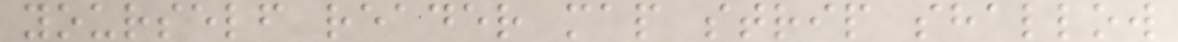yourself reader map strip shallow
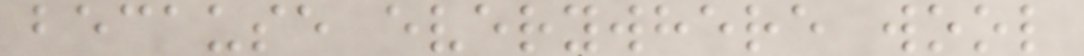because everywhere wool
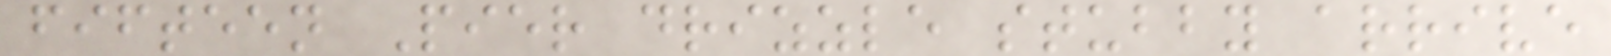fifteen Pier drizzle stubby arrive
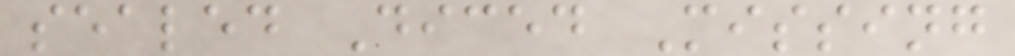sealed Diced Missing
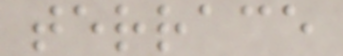terrace
